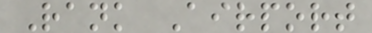Rank Airport
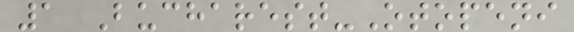1 Bucharest-Otopeni
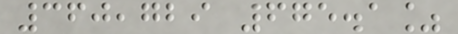360,729 675.1%
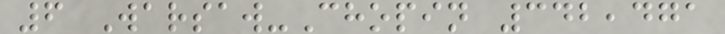6 Warsaw-Chopin 342,471
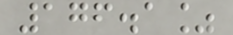176.1%
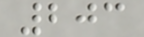203
